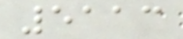5113
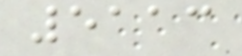5113
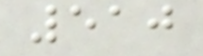510
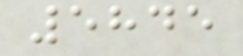5845
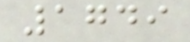1749
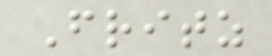Fritz
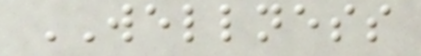WELLNESS
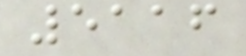5116
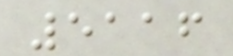5116
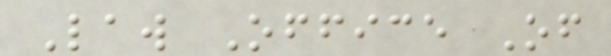Law Office Of
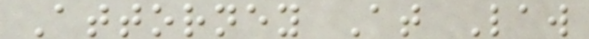Attorney At Law
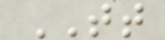TT
